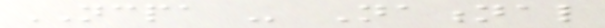NCPA - National
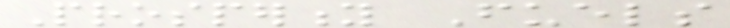Prosperity Fuels
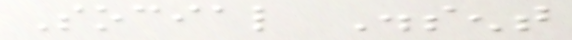Social Dissent
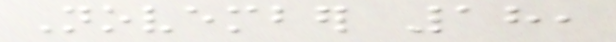November 18,
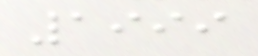1999
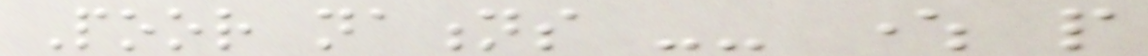Poor nations -- where people
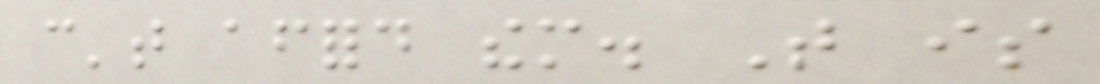can't afford them. That is
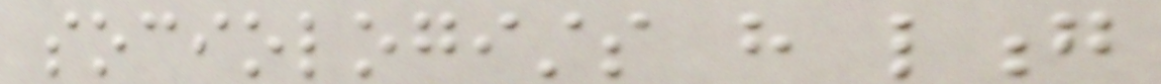sociologists have long
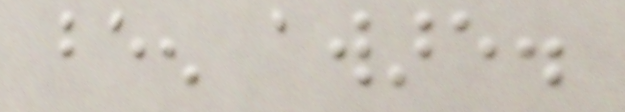been aware.
